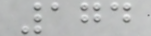174
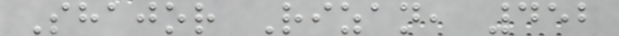Shajor Rizan, 452
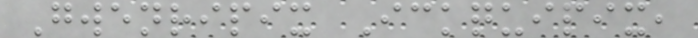Gwenripix Ickquipix,
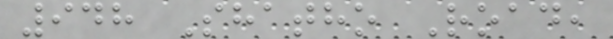948 Shatho Road,
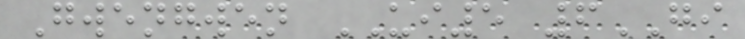Gwengwen UI5 6GI
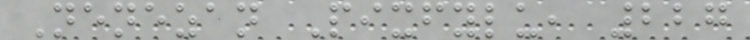Nenezan Pixfylu, 227
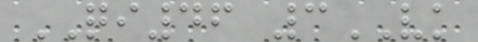QI46 3VK
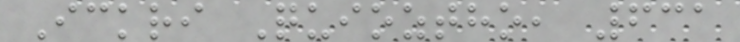Ickri Quioztho, 631
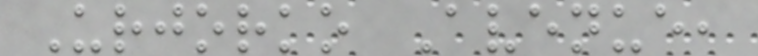Urjorko Avenue,
